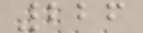226
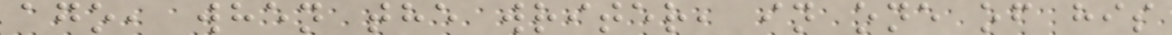ago, when the writer, in one of his
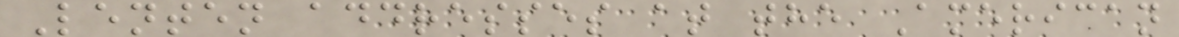Lenten addresses at the American
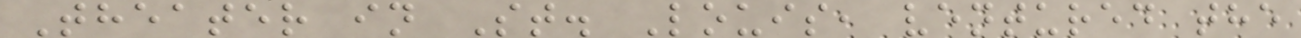Theater in St. Louis, ventured the
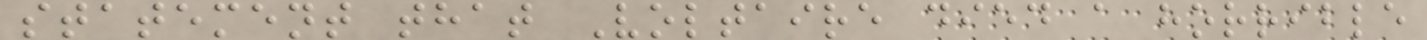statement that Voltaire died a horrible
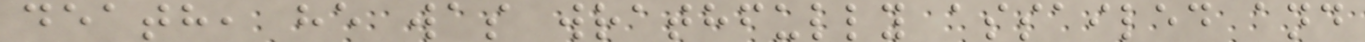death, he was wrathfully assailed and
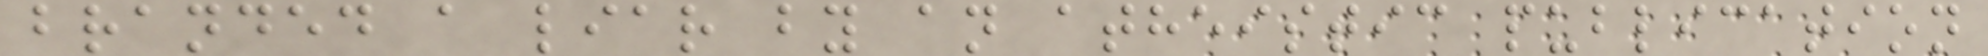branded a liar by an atheistic publication
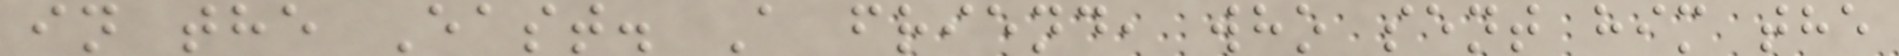in the East. A friend, who sent him the
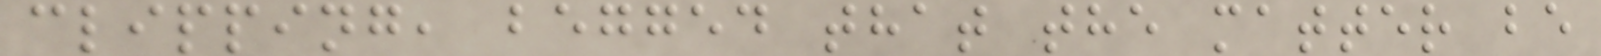clipping, begged that the matter be
